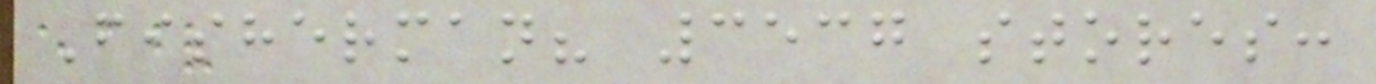Fisherman? 3537 stores:
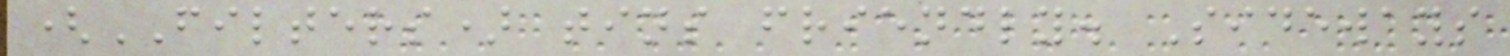(FILTERS) tins friendly. Sideways
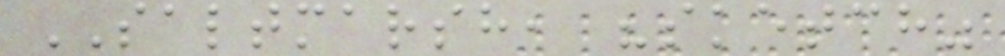SALTMARSH, "sketch"
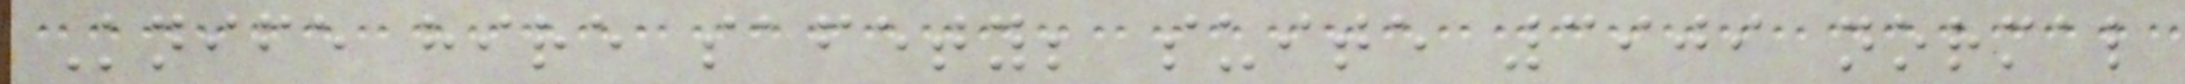Knife hire safety; suite 3909 normal
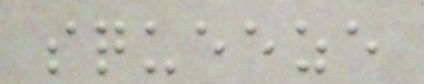squeeze
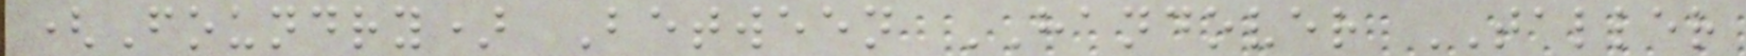(Foundry) Between HANDOVER TALLER
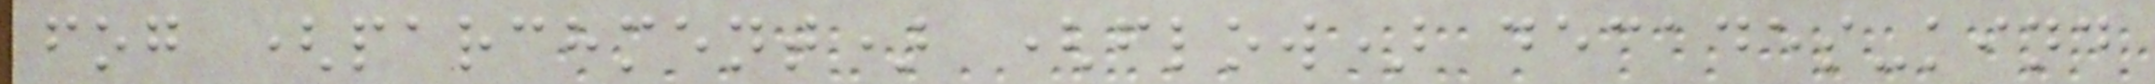fog (parchment) (flow) decades-kind
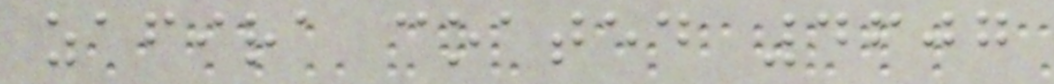zafira coated 4607
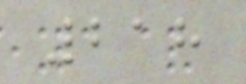218
